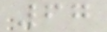67
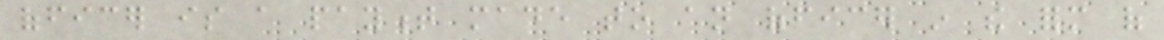officer is a payment made to an officer in the form of
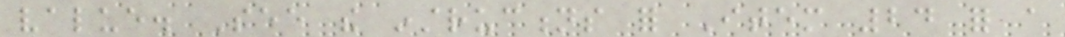value. See the instructions for Item 24 for a
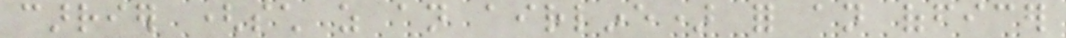carrier (such as an airline) for an officer
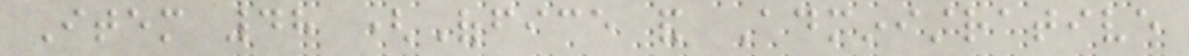Item 48 (Office and Administrative
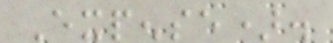Expense).
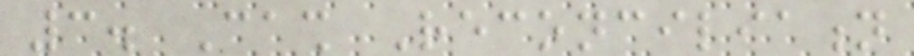3. Cash Reconciliation
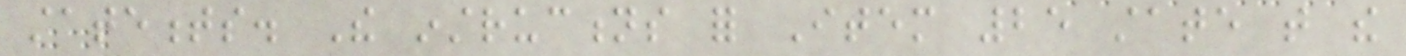statements. The instructions for Item 25 state that the
